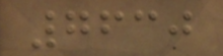7630
